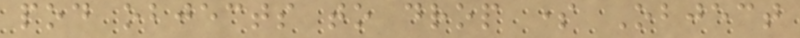pod objects to drop some Object
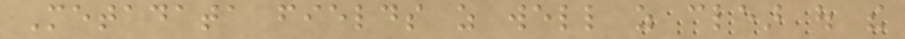Metadata fields as well as clear out the
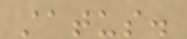status.
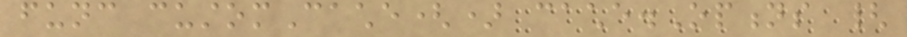func customCache() cache.Options {
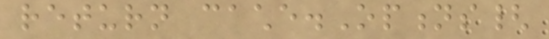return cache.Options{
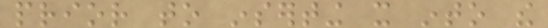prior to inserting it into the
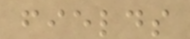fields
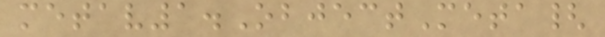metav1.ObjectMeta{
